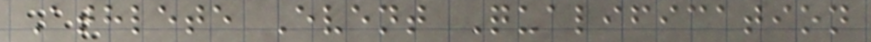Athlete Event Qualification
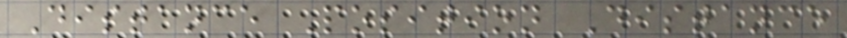Distance Position Distance
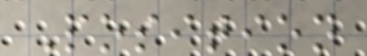Position
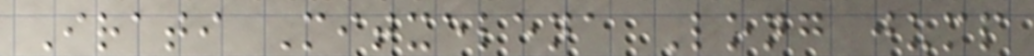Irati Mitxelena Long jump
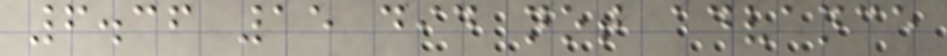6.36 15 did not advance
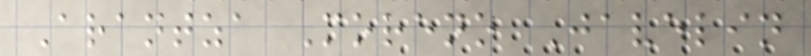Arantza Moreno Javelin
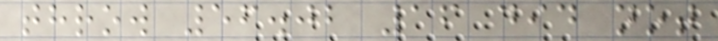throw 56.02 16 did not
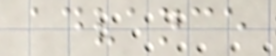advance
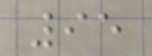95
